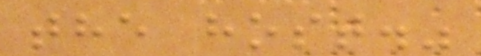the host."
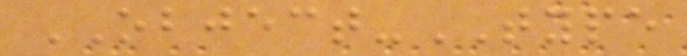OBJECT-TYPE
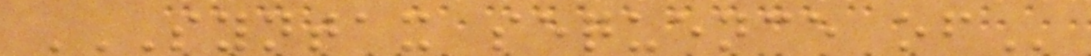SYNTAX SEQUENCE OF
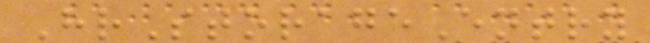HrStorageEntry
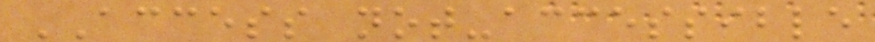ACCESS not-accessible
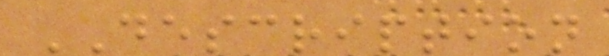DESCRIPTION
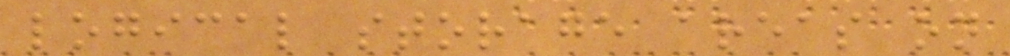logical storage areas on
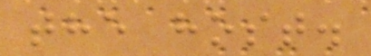the host.
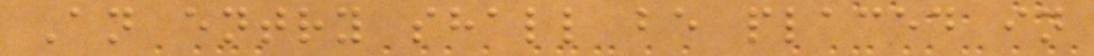An entry shall be placed in
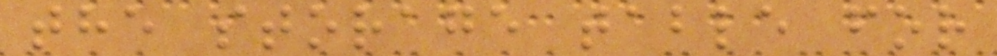the storage table for
